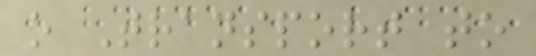o Transport to
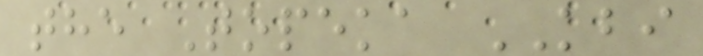the Topeka KBI
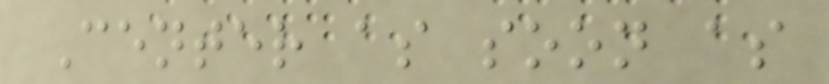Center as soon as
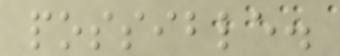possible.
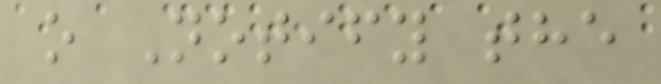o Notify the
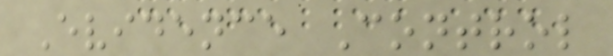Evidence Control
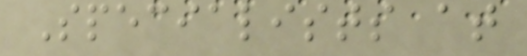Specialists at
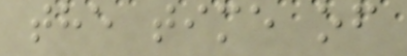the time of
